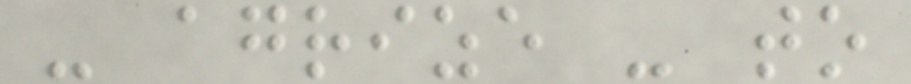- agrize - to
